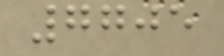7705
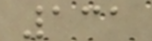131
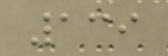139
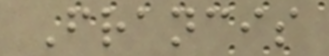Francis
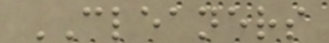CLEANERS
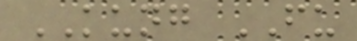KUNG FU
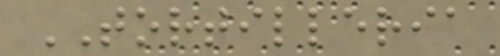TORTILLERIA
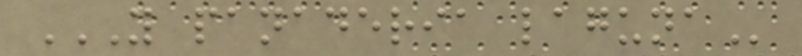Y PANADERIA LAGUNA
